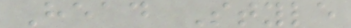Head Style
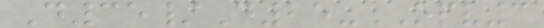D35/D25-OPV3
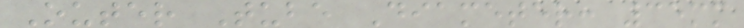Outer Tube Diameter: 35mm
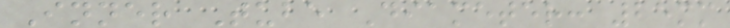Inner Tube Diameter: 25mm
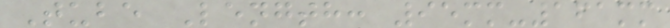Tube Length: 95mm-161mm
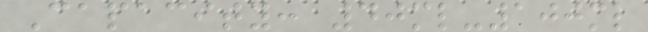Capacity: 40ml-100ml
